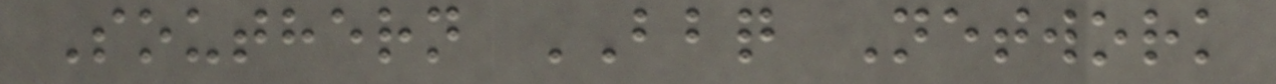Southern BBQ Network
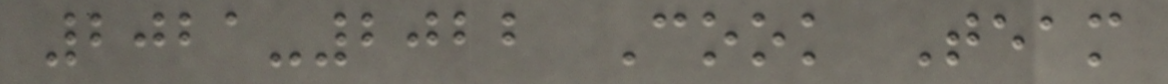2021-2022 Cook Team
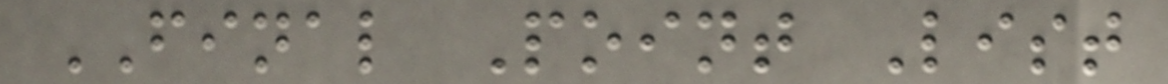FINAL Point List
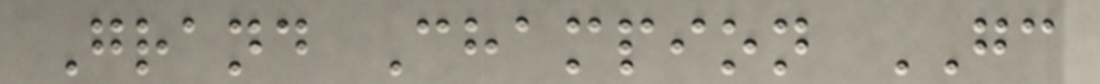Grand Champion GC
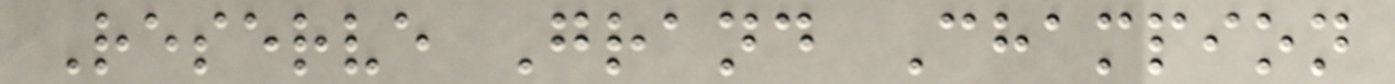Reserve Grand Champion
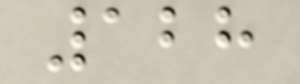128
